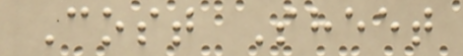Cost Sheet
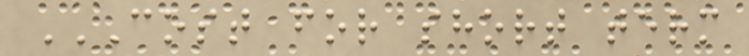COST FOR SHORT TERM
